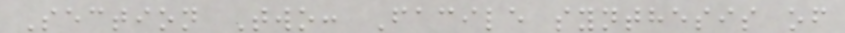Section Two: Facile synthesis of
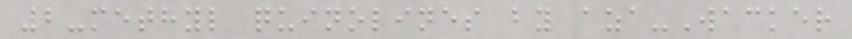2-methyl quinolines by aza-Wacker
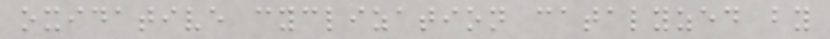oxidative cyclization catalyzed by
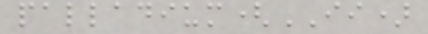palladium(II)
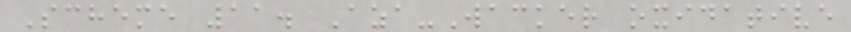Scheme 11. Aza-Wacker oxidative
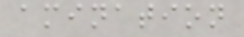amination
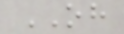OH
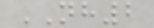NH2
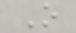O
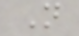N
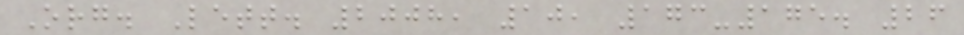Org. Lett. 2008, 10, 173-175. 26
